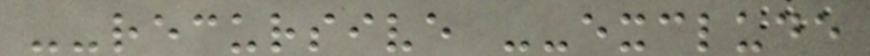--recursive --exclude
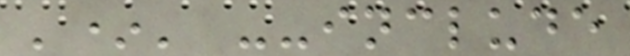'*' --include
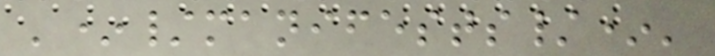'*/manifests/*'
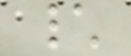\
